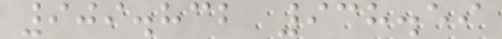909.832 938.59
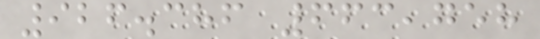926.386 663,758
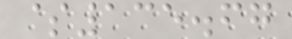$135.67
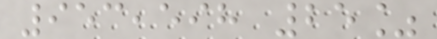953,598 25%
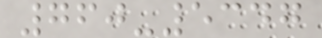760-5347
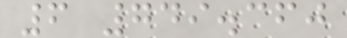6 749.360
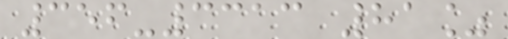356-3313 81%
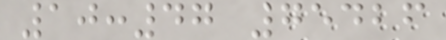10:47 75426
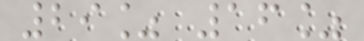29% 16%
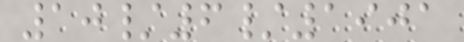10/6/1901
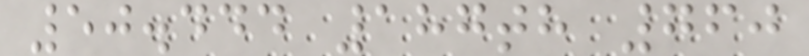50.444 187th 760
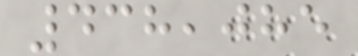438,085
